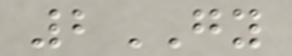2GY
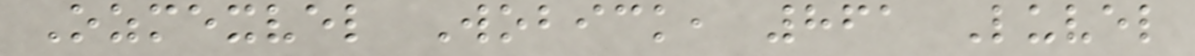Ozmexvel Wobick, 861 Luvel
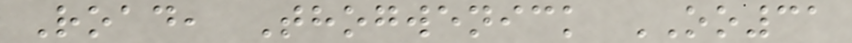Road, Thogwenick OO31
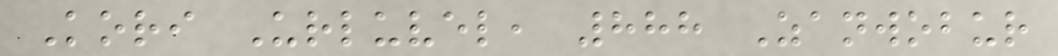Kori Urluvel, 888 Zanwobur
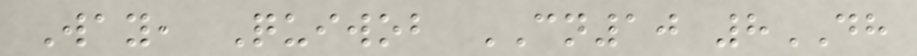Way, Quiwob CN10 8DH
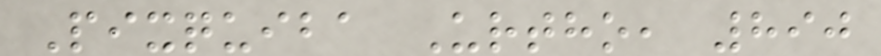Pixquiba Urtho, 890
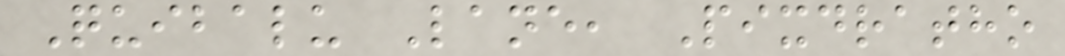Quibalu Lane, Pixdratho
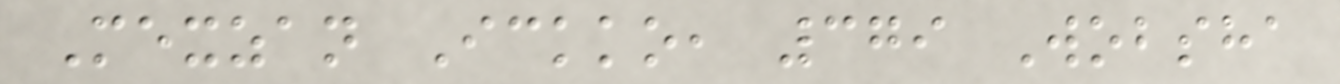Mexzan Ickko, 379 Wobsha
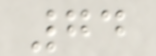74
